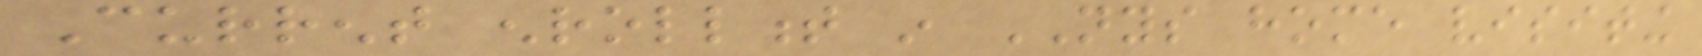Current enrollment in NYS home visiting
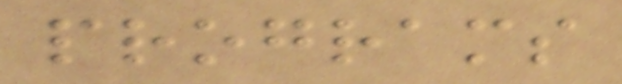programs
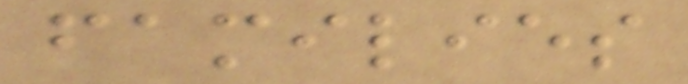families
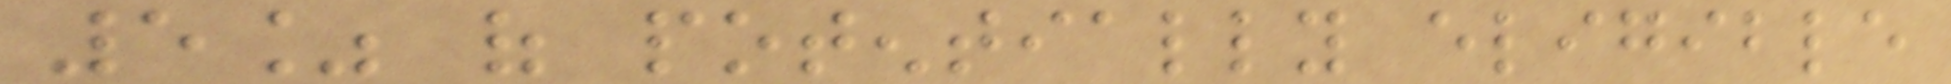5% of potentially eligible
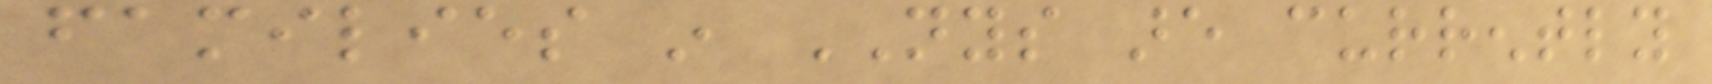families in NYS are currently
